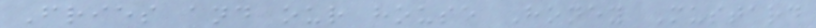Fries and our house Honey Mustard
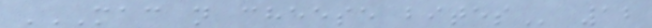MAC N CHEESE BITES 12
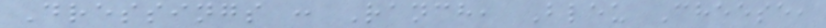Dressings : Ranch, Bleu Cheese,
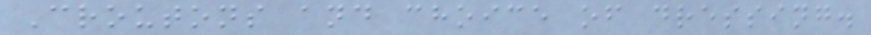Croutons and choice of dressing.
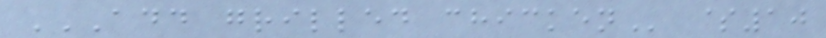ADD GRILLED CHICKEN $10
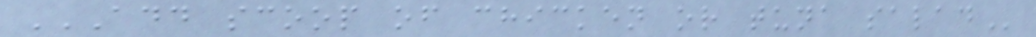ADD SCOOP OF CHICKEN OR TUNA SALAD
